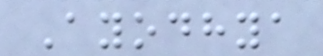Ayodhya
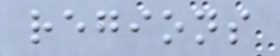regions
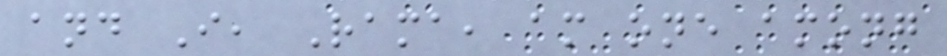and I, Rama, am one among
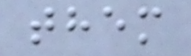them
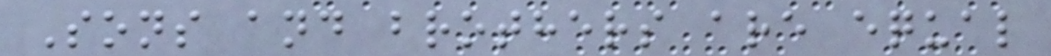Sons and brothers are equal
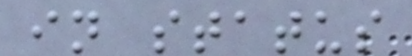in status
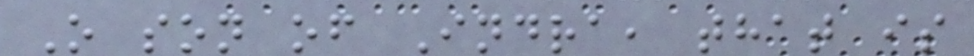O son of Indra, that is
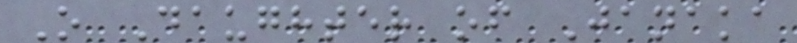O Daughter of Janaka
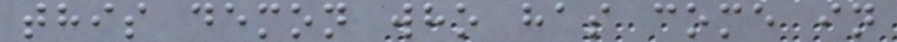this demon who has come in
